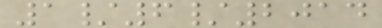1/6/2014
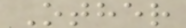Other
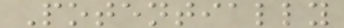Potentially
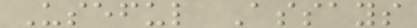Useful Assays
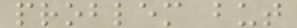problem but
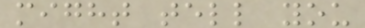might tell you
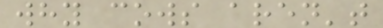why cows aren't
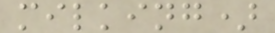milking)
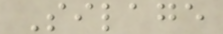Silage
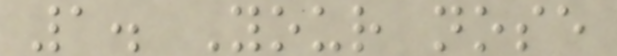1. Your nose
